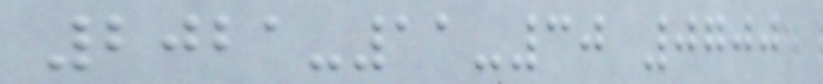2021-11-30 0700
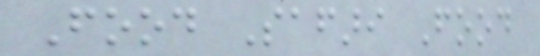Food Safari Food
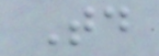Today
